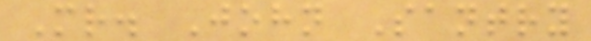Mr. John Santry
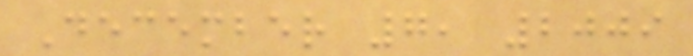December 7, 2009
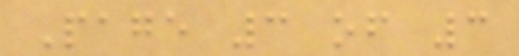Page 3 of 3
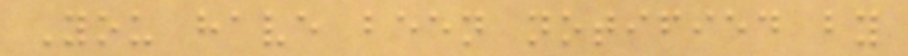You have been notified by
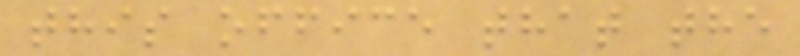this office that the
